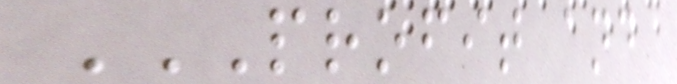PROFIT AND
